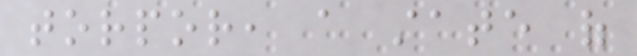torpor, a state of
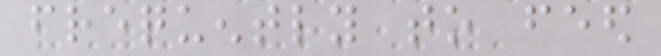frequently to feed
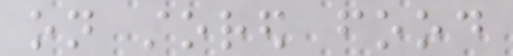on stored food
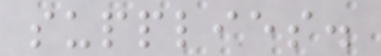supplies.
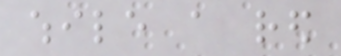while a red
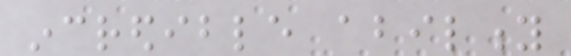incredible ability
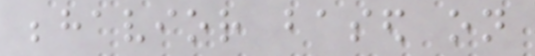behavior based on
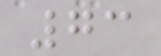73
